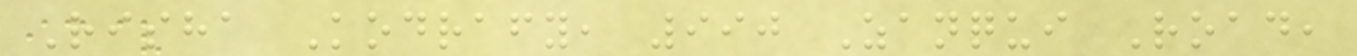Risha Kodrafy, 990 Zanqui Road,
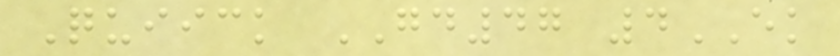Quiick GD47 4EK
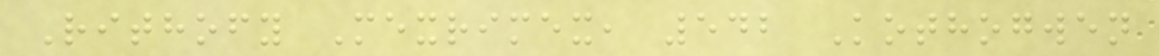Rithofy Mexrimex, 542 Kothogwen
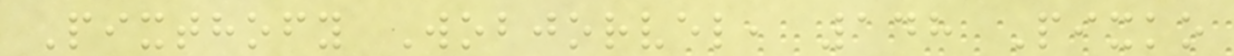Pixthofy Wobjorvel, 148 Pixko
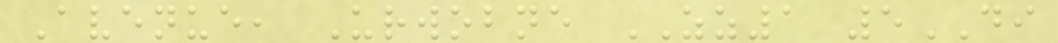Avenue, Urwobne ZZ1 5DI
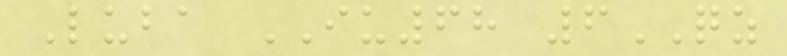Luba IU68 6QZ
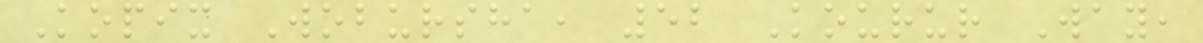Kopix Wobursha, 52 Kourur Way,
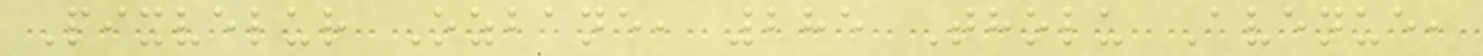Pixvelur Ozbane, 285 Tholu Avenue,
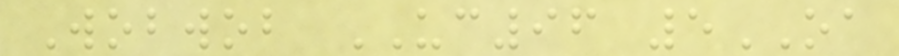Wobwob UC96 5OA
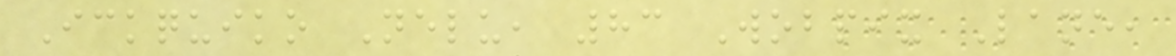Ickquiko Nelu, 83 Wobpix Lane,
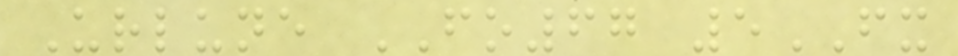Urlune FO67 5FX
